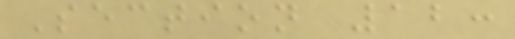Section 12:
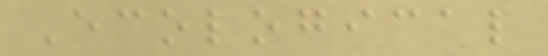Ecological
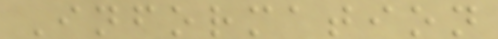Information
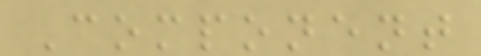Component
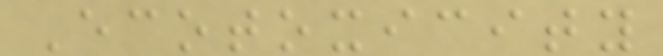Ecotoxicity
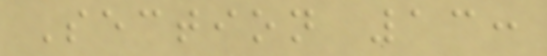Section 13:
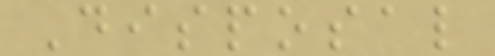Disposal
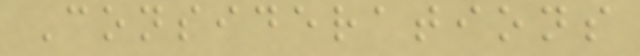Considerations
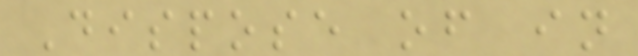Dispose of in
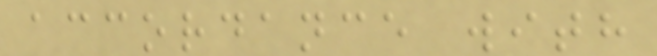accordance with
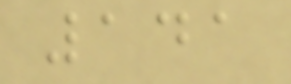141
